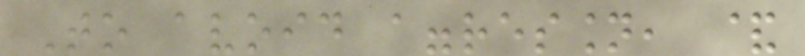To avoid aggression, &
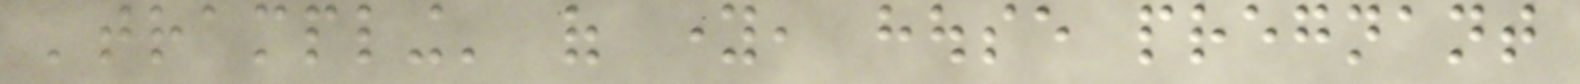'trampling' of young, house pregnant
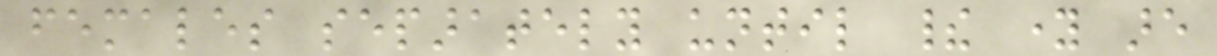females separately until their young are
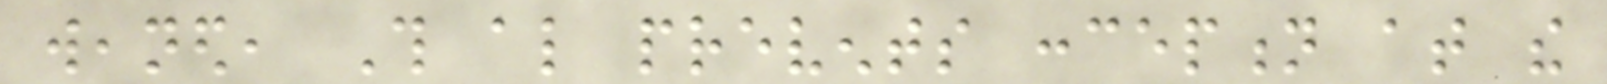weaned, This also prevents conception at the
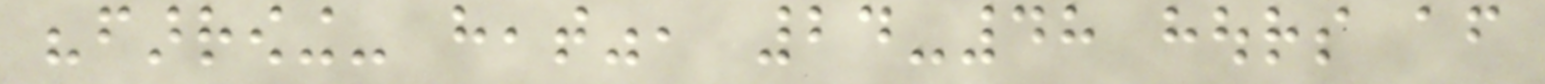"farrowing- heat", 24-48 hours after
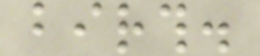birth.
